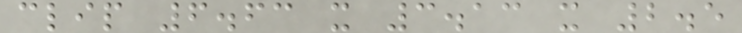clip 6.63 x 3.13 x 2.5
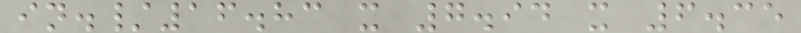in./16.83 x 7.94 x 6.35
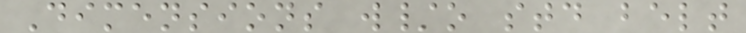Dimensions w/o std belt
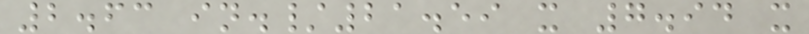2.63 in./21.59 x 7.94 x
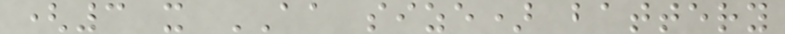(3 x AA size) battery
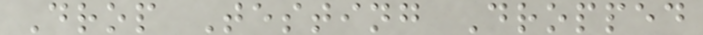Drop Testing Dropped
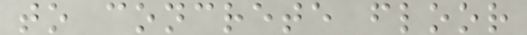to concrete floor
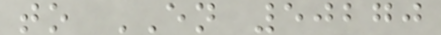to EN 50270
